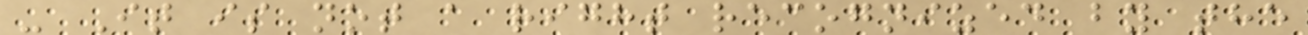- It is not a right recognized by the
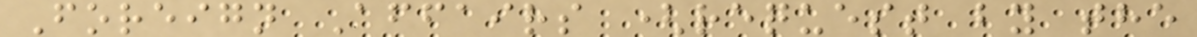Foreign Affairs (request by the
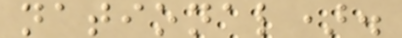national).
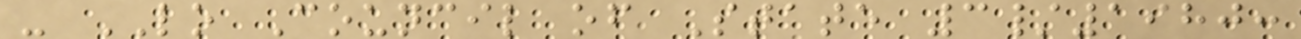- LO Council of State 3/1980:
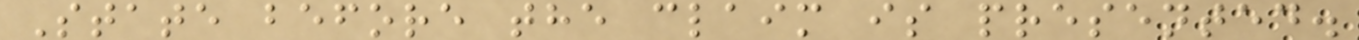State before the claim is presented.
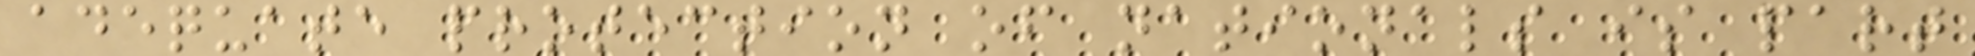adequate protection of nationals is part
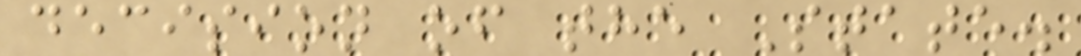decision of the State.
